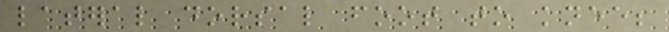lateral dorsal foot to knee;
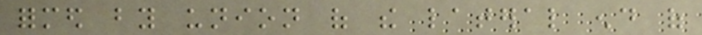formed by union of the lateral end of
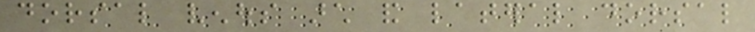dorsal venous arch and lateral dorsal
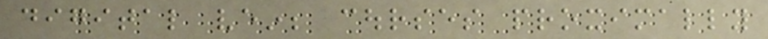digital vein; courses proximally
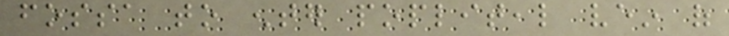fossa to enter popliteal vein of
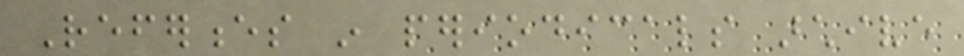References in periodicals archive
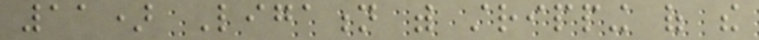11) Ligation with stripping of the
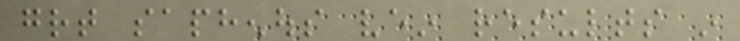great saphenous vein results in
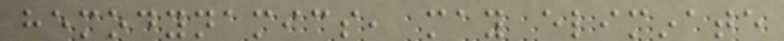hemodynamics, may eliminate
